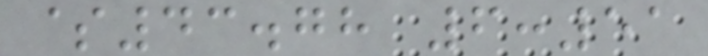$43.78 6:51
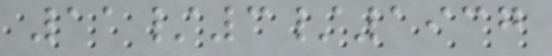11/3/1937
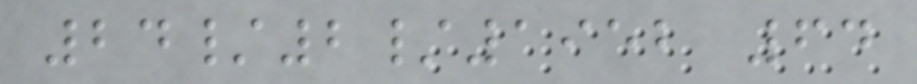24/2/1952 64
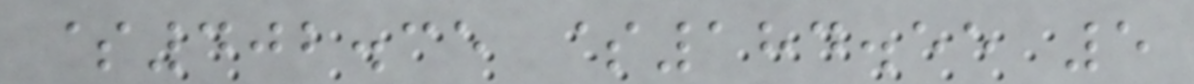$402.35 $184.55 5
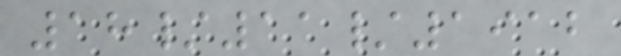18/11/1912
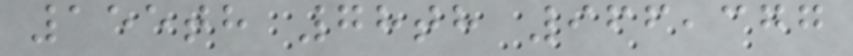155th 78th 966,377
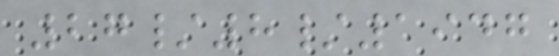27/8/1947
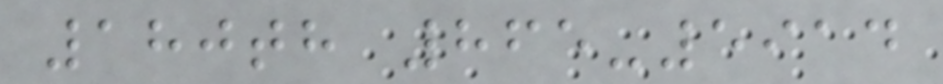180th 865-5914
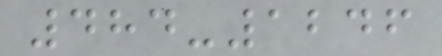484-1246
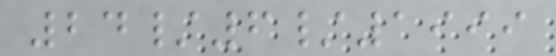24/6/1999
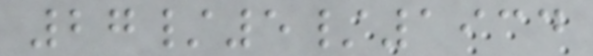27/5/1934
